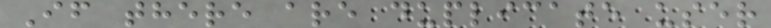If there are duplicate user
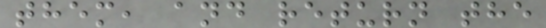them, and return the
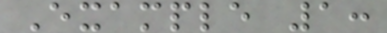Example 1:
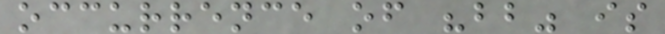occurrence of "bb" is
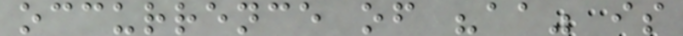occurrence of "aa" is
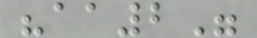"aa2"
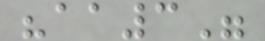"aa3"
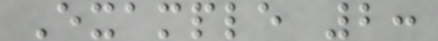Example 2:
